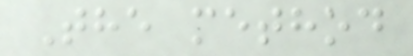The method
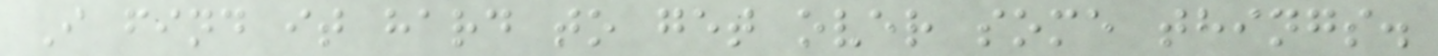I find it hard to get over some things.
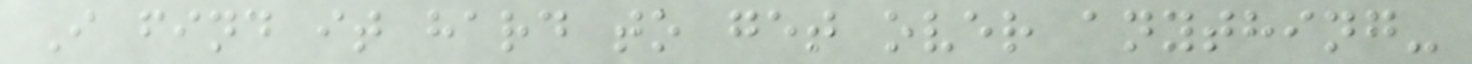I find it hard to get over anything-
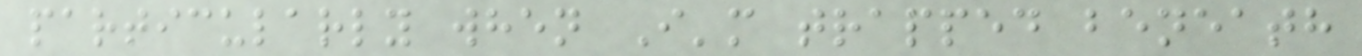particularly when I'm trapped beneath
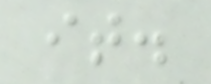it.
